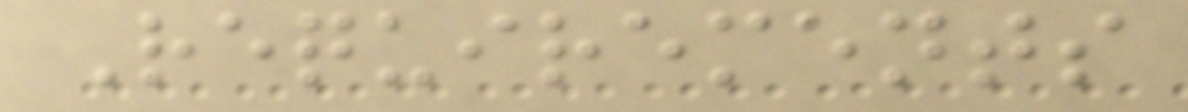Requirements
